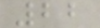22
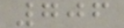706
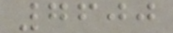7600
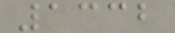1332
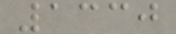1330
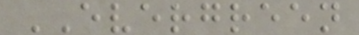EVERGREEN
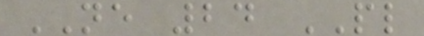NE 24 PL
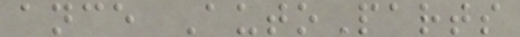ance AutoParts
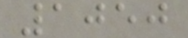1050
